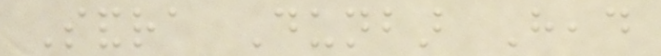Sandra Dunbar Head
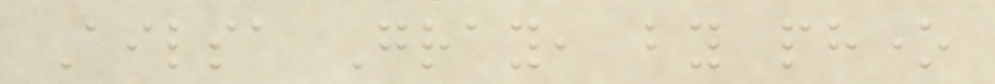Ailsa Gray, by phone
